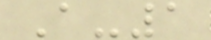A-1
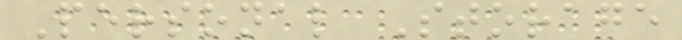Personal Storage
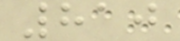810
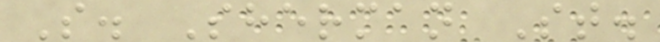S. Sherman St.
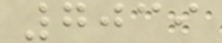7039
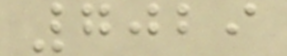7029
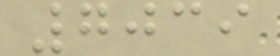7039
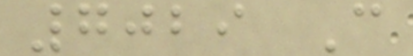7029 C
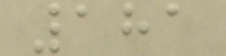181
